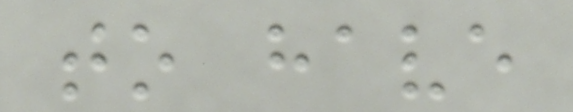to have
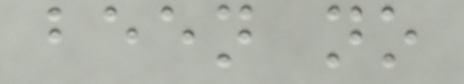been no
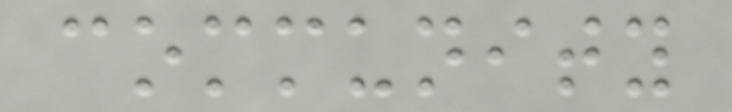community
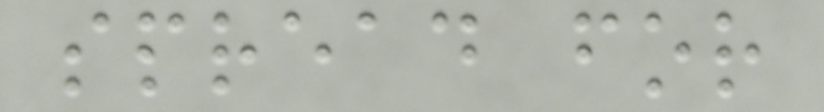spread for
